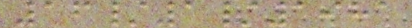16/1/1981
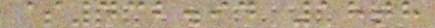$432.94 18th
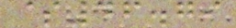$46.79
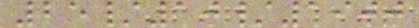25/10/1900
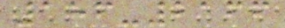186-2166
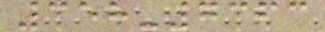358-7363
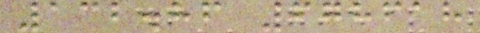132.86 678618
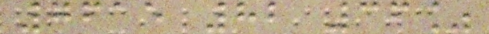7615 82 36%
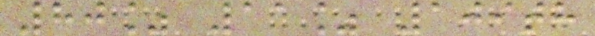80% 11% 109th
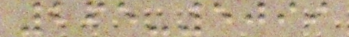265-5099
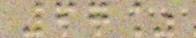67%
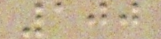100
